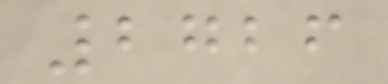2726
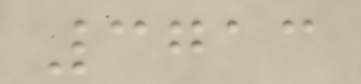3713
